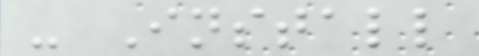- Install
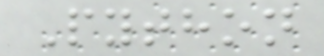Python
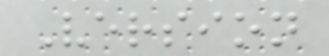Version
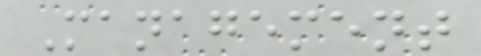Management
